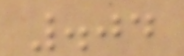.04
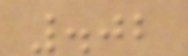.02
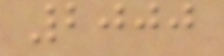2000
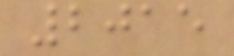2015
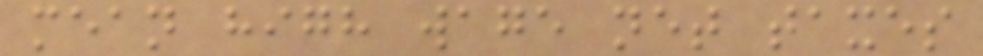mean high wage net taxes
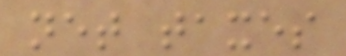net taxes
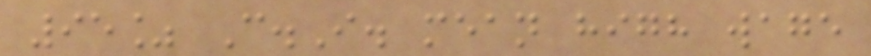95% C.I. mean high wage
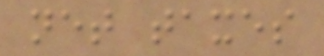net taxes
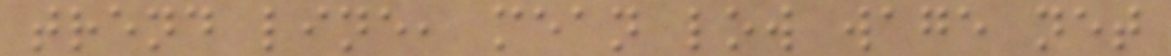trend line, mean low wage net
